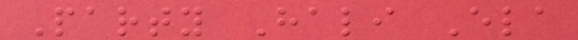Party Hali Ela
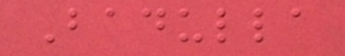Badulla
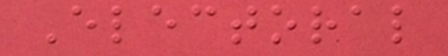Electoral
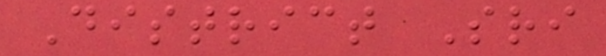District Sri
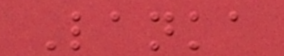Lanka
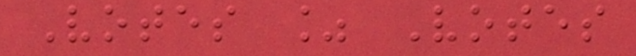Votes % Votes
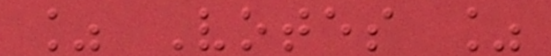% Votes %
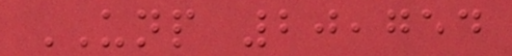UNP 20,754
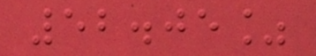52.05%
